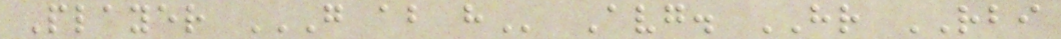Player G AB H Avg. HR RBI
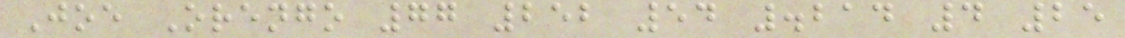Joe Orengo 77 252 54 .214 4 25
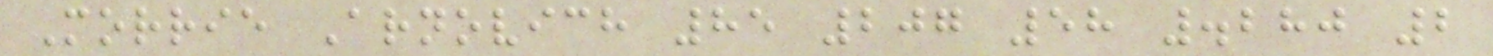Morrie Arnovich 85 207 58 .280 2
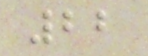22
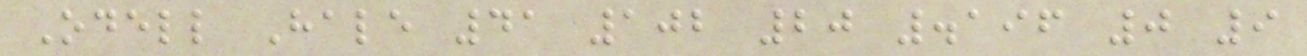Odell Hale 41 102 20 .196 0 9
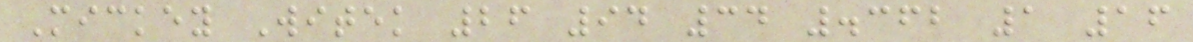Mickey Witek 26 94 34 .362 1 16
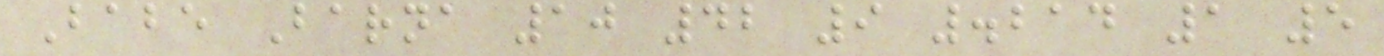Babe Barna 10 42 9 .214 1 5
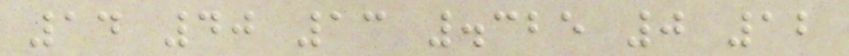14 40 13 .325 0 12
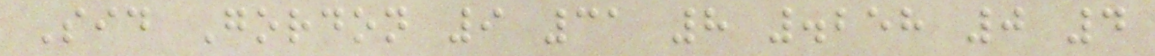Sid Gordon 9 31 8 .258 0 4
